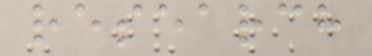research
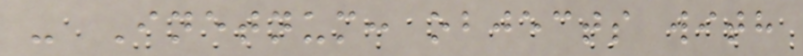- Inetnum: objects with
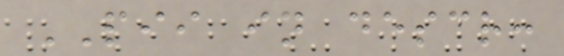PII in descr:
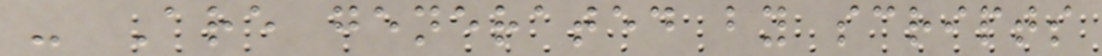- Are generated by scripts
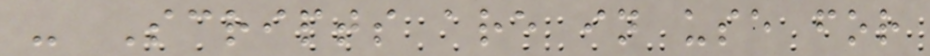- Scripts are in use for
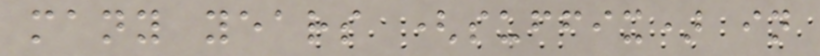many years (suffix) in
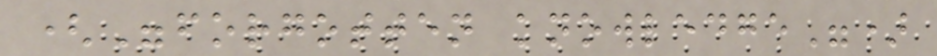("forgotten knowledge")
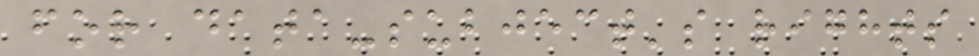for data-subject's rights
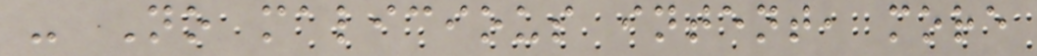- No malicious intent, more
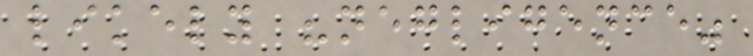likely "negligence"
